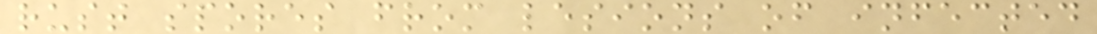rust spores from lesions of infected
